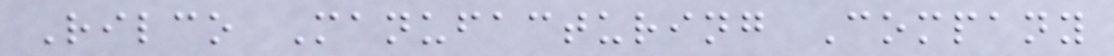Rilco Manufacturing Company
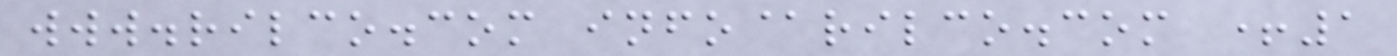www.rilco.com info@rilco.com +1
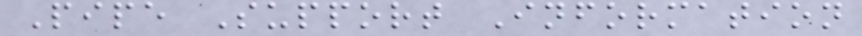Pipe Support Information
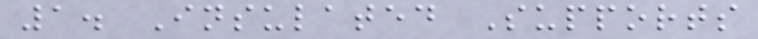1. Insulated Supports
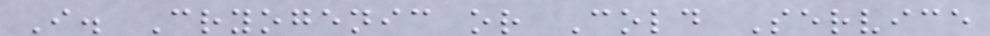I. Cryogenic or Cold Service
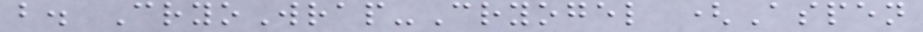b. CryoWrap-Cryogel (Aspen
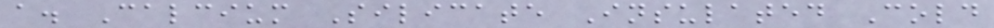a. Calcium Silicate Insulated Cold
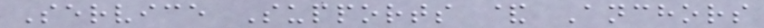Service Supports & Anchors
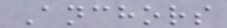Anchors
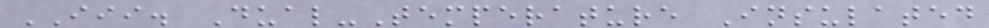III. Dual-Temperature Insulated
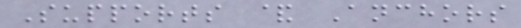Supports & Anchors
